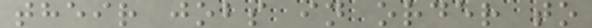their jobs in order to
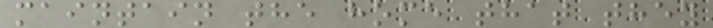maintain the home that they
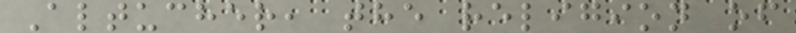Altucher, the religion of
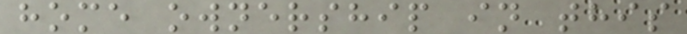home ownership in this
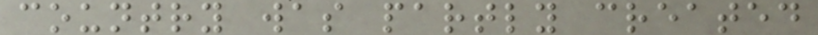country was partly created
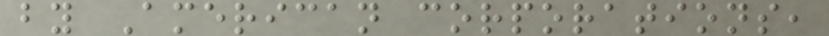by American corporations,
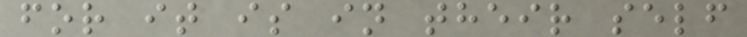for it is in their self
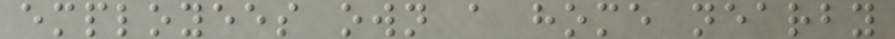employees own a home nearby
